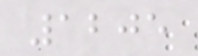1205
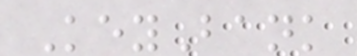KeyBank
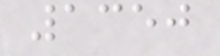1350
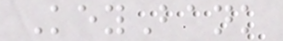KeyBank
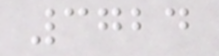3724
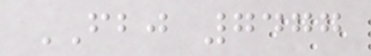FBJ 7477
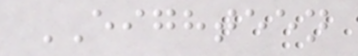EIGHTEEN
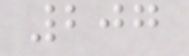207
